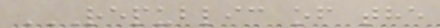REPUBLIC OF THE
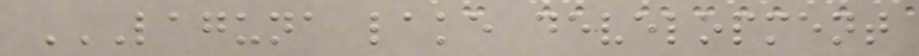LAGUNA LAKE DEVELOPMENT
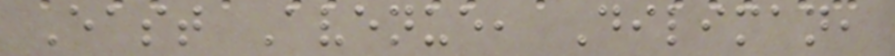East Avenue, Diliman,
